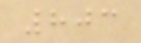803
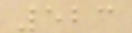523
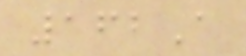162A
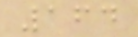164
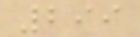299
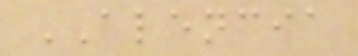ALENCIA
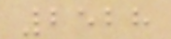2528
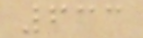633
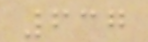637
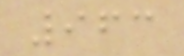963
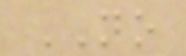NO
